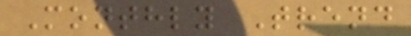Monthly Trend
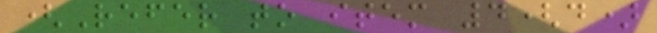(Refer to item 4(d)
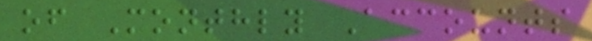of Monthly Accounts
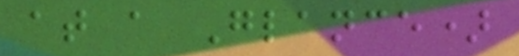at a Glance)
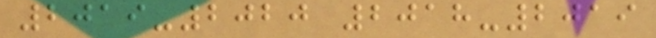2019-2020 2018-2019
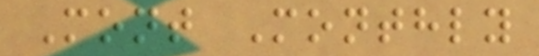Mont Monthly
